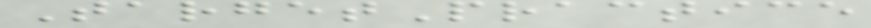TargetPractice
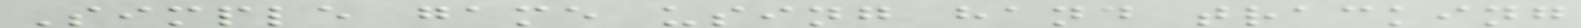Simple game using hand tracking
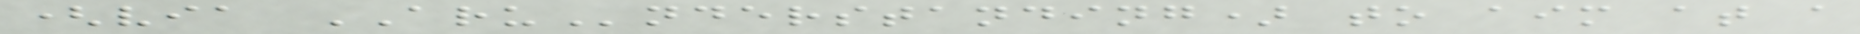(via ARUnderstanding) to aim at a
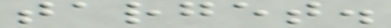target.
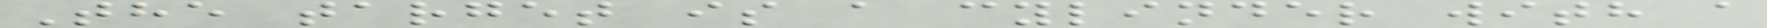The target is a cylinder with a
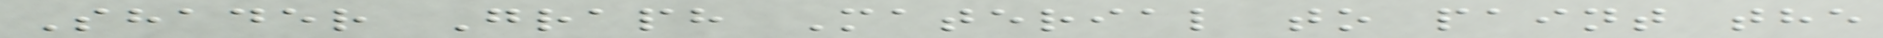Shader Graph Material to paint the
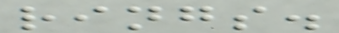rings.
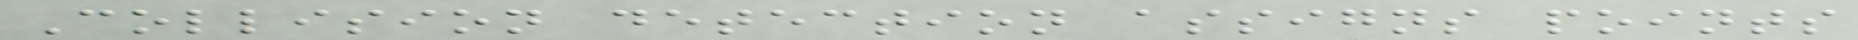Collision detection assigns points
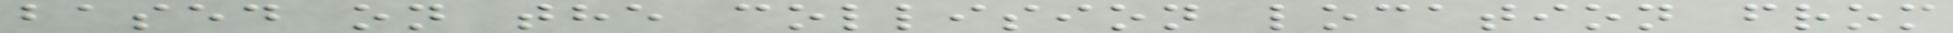based on the collision location from
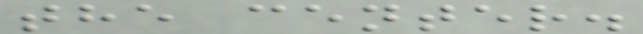the center.
